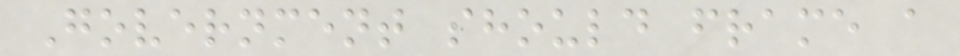Government should frame a
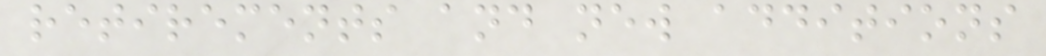retirements and new additions
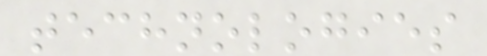technologies
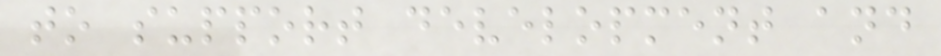to support development and
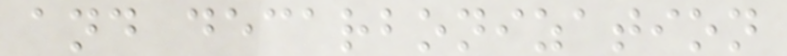and decarbonization
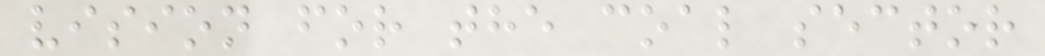vision for the coal sector
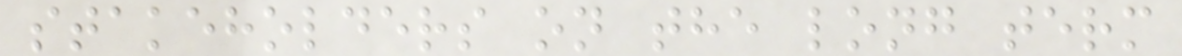stakeholders on the long term
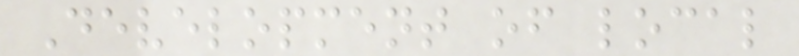Development of local
